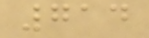714
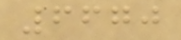6670
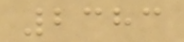2383
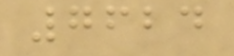7624
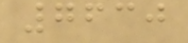7630
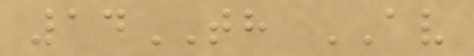14TH AV
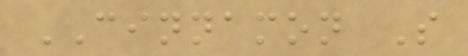CINNAMON S
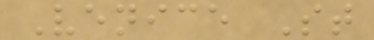Venice St
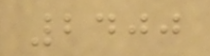2400
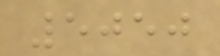5050
